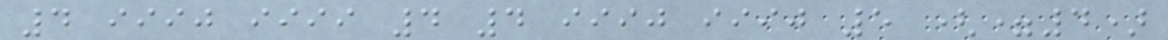4 iiij iiii 4 4 iiij iiij 5 (=4)
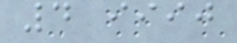4 iiij
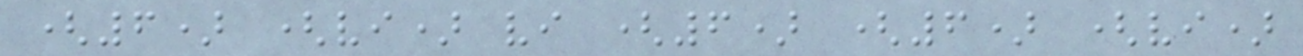(6) (vi) vi (6) (6) (vi)
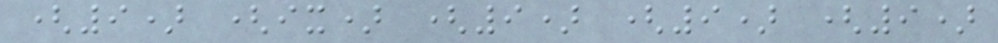(9) (ix) (9) (9) (9)
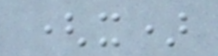(x)
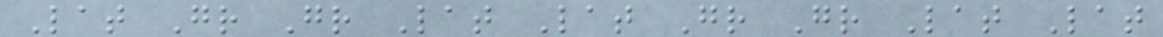Lat Gr Gr Lat Lat Gr Gr Lat Lat
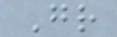Gr
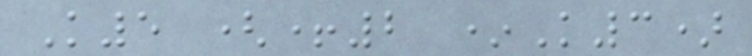K5 (+2 *K3)
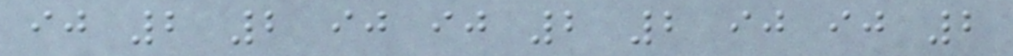ij 2 2 ij ij 2 2 ij ij 2
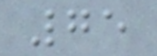75
